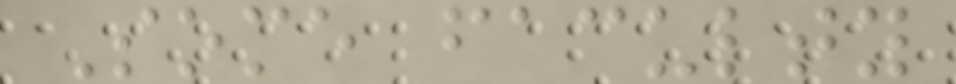Some faculty
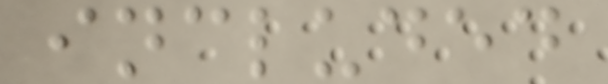included
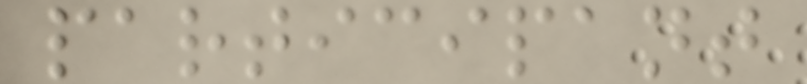participant
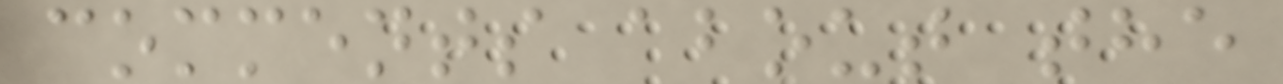comments about the
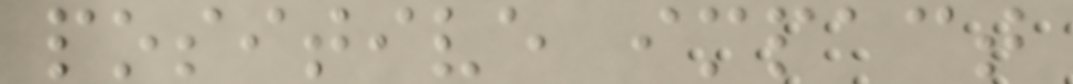positive impact
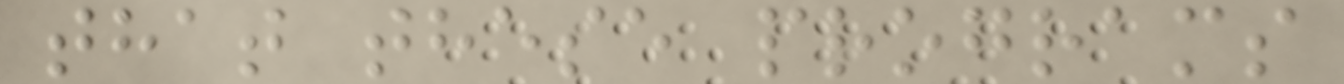that these programs
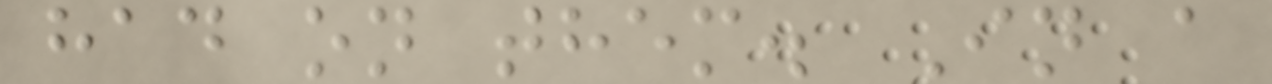had on them. In a
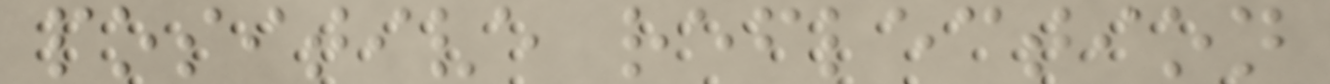positive reflection
